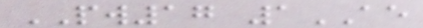PW17 1AE
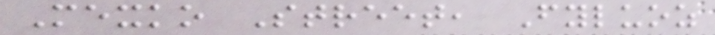Mexko Street, Fyluoz
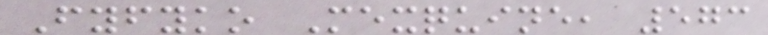Fyfyko Mexquine, 573
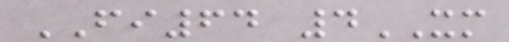FI64 4XM
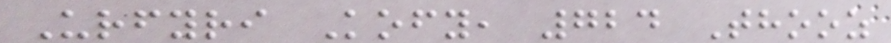Urfyri Kofy, 724 Thooz
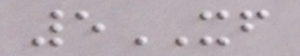5XF
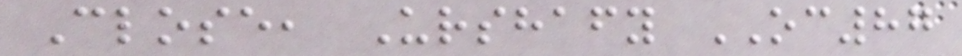Close, Urshafy OC87
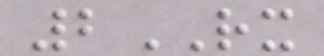2RX
